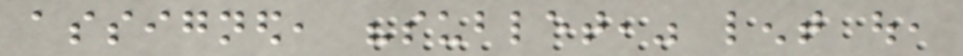assigned, "sublet," lent out,
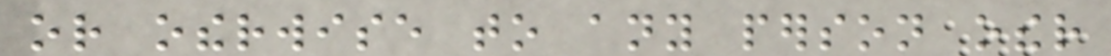or otherwise to any person other
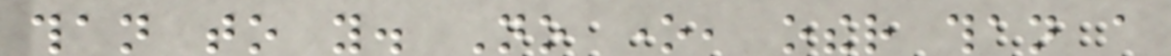than to you. No one, other than a
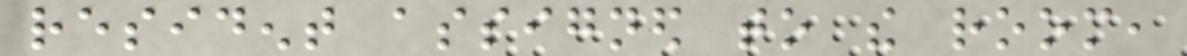resident assigned to the room,
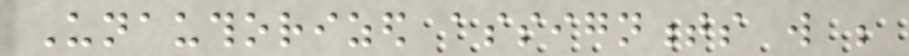Unauthorized assignments will be
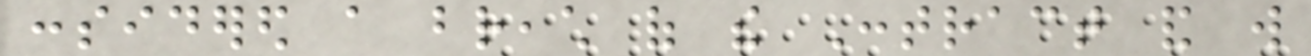considered a breach of the Contract and will
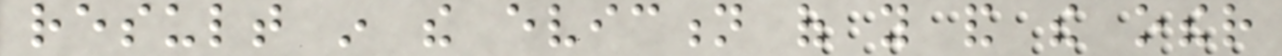result in the eviction of you and the other
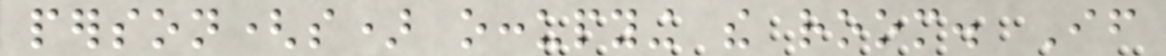person(s) occupying the room. If
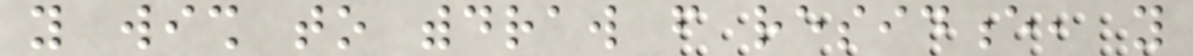you wish to withdraw from residence, you
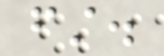first.
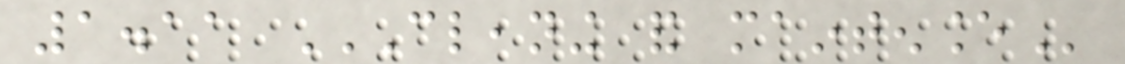1.11 CLEANING AND MAINTENANCE
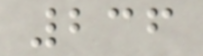236
